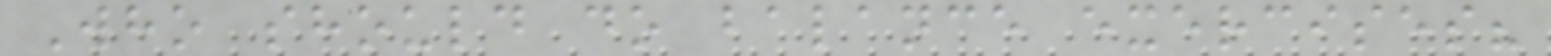Who should do balance exercises?
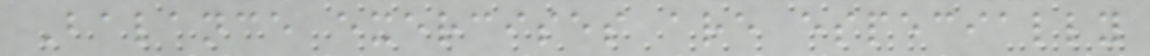Balance exercises are especially
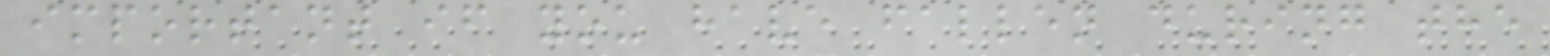important if you have fallen during the
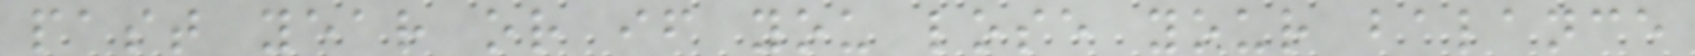past year or if you lose your balance
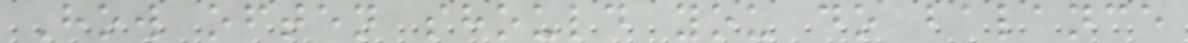How often should you do balance
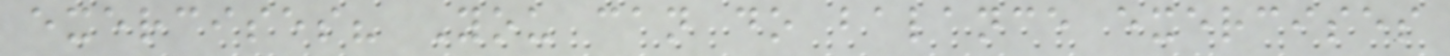exercises? You can do balance exercises
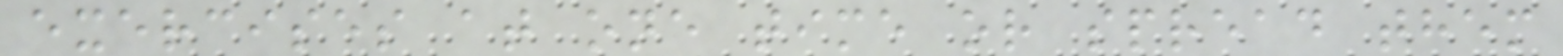exercises at one time or spread them
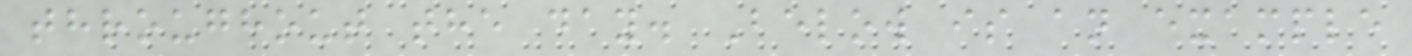throughout the day. Below is an example
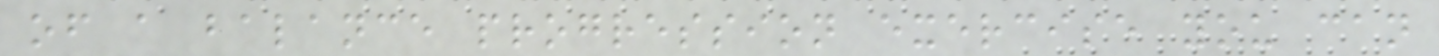of a balance progression exercise you can
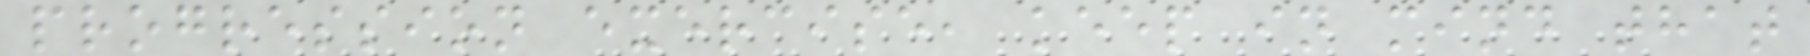progression exercise, keep in mind that
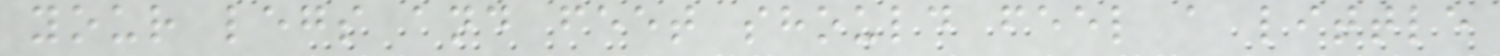your legs and feet should feel a little
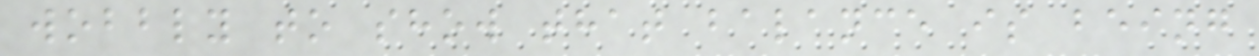wobbly to show that balance is being
